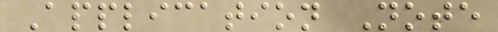Application Note
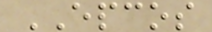EPCOS
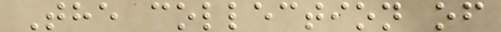The collection of
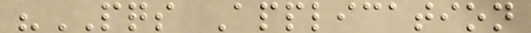"PQS Application
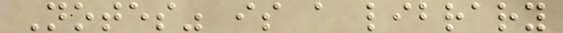Notes" is a library
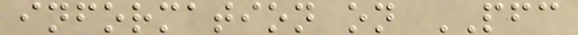information on PFC
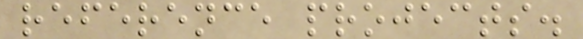reference projects.
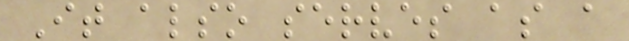It also serves as a
